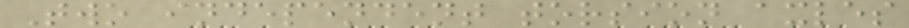Two independent torsion axles
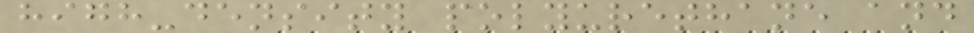high-density polyurethane and
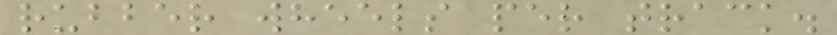rubber wheels per track.
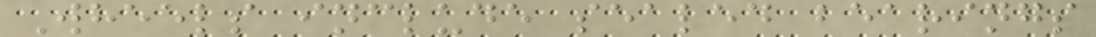Wheels include sealed bearings
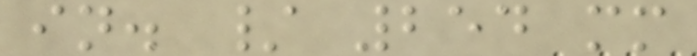in. / 254 mm
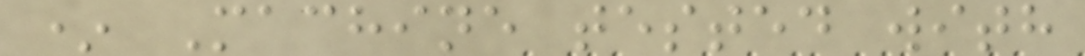* Machine tested with
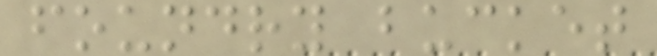foundry bucket
